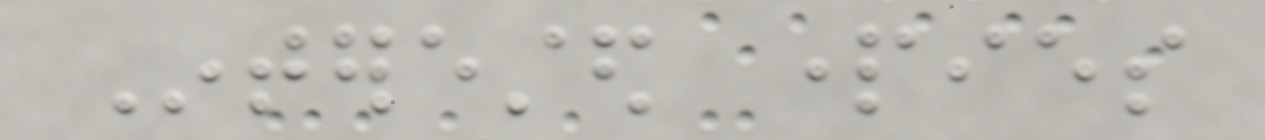Interested parties
